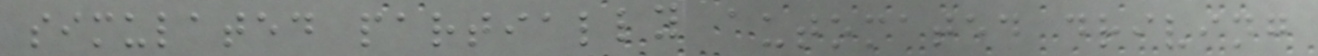simulated partially automated driving
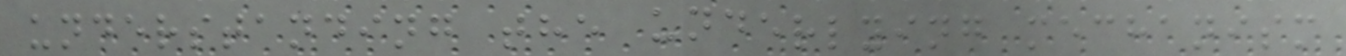understanding the underlying mechanism
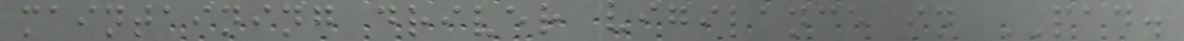maintaining driver vigilance in PAD.
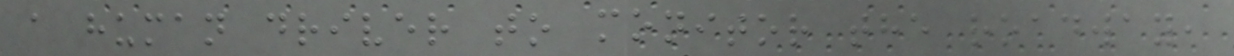a human driver to monitor the roadway,
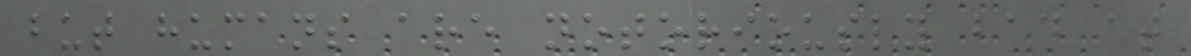but humans are notoriously bad at
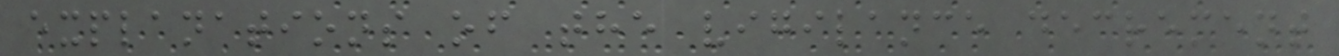explanations of the vigilance decrement
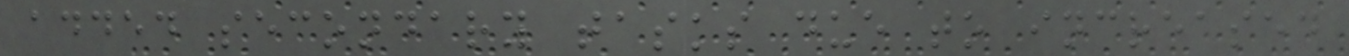added secondary tasks due to increased
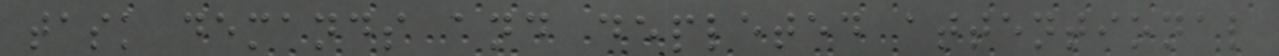task demands and depleted attentional
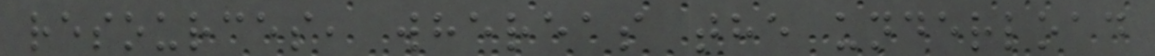resources, whereas the underload
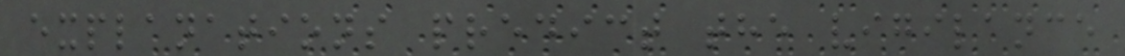explanations predict the vigilance
